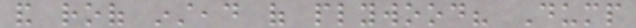and roof instead of plywood? Dump
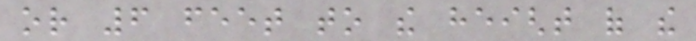or 6 feet to the height of the
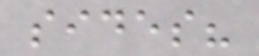sides?
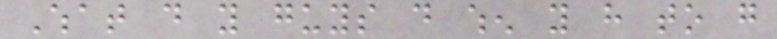What do you guys do when you have to go
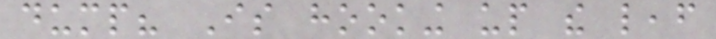dump? Is hooking up the leaf
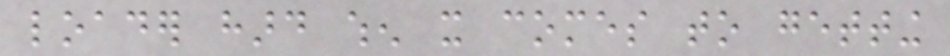loader hard when it comes to getting
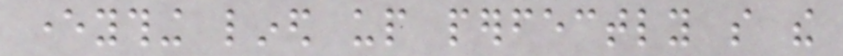everything lined up perfectly so the
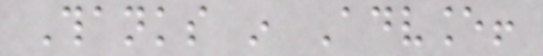Thanks in Advance!
